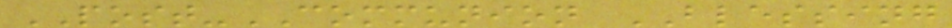POST-COMMUNION BLESSING
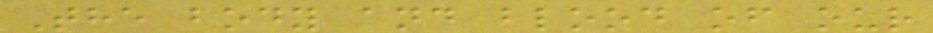The body and blood of our
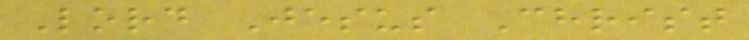Lord Jesus Christ
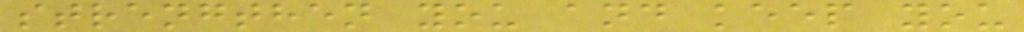strengthen you and keep you
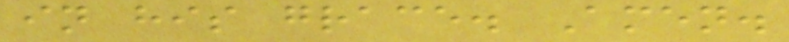in his grace. Amen.
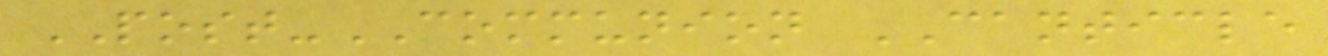POST-COMMUNION CANTICLE
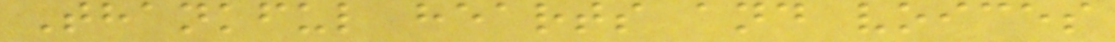Thankful hearts and voices
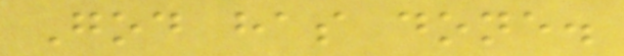God has done.
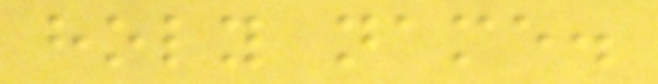holy name.
